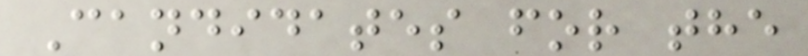Candidates for the
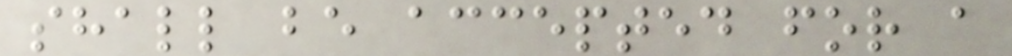shall be accepted for a
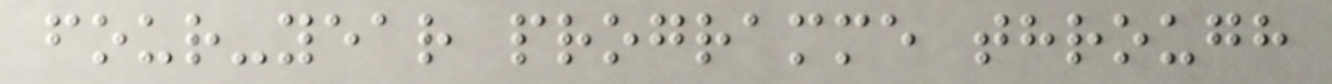four-year programme through
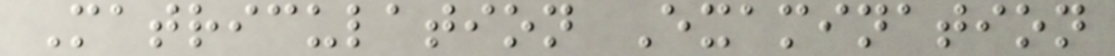Matriculation Examination
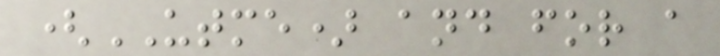(UTME) and for a
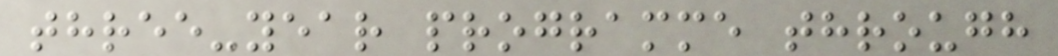three-year programme through
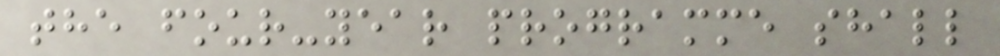the four-year programme shall
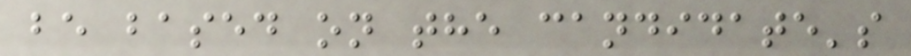be based on the candidate's
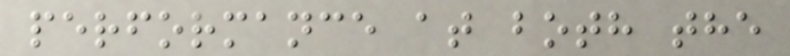performance at both the
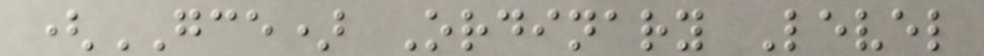(GCE) Ordinary Level
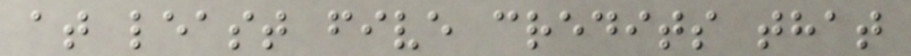at least five credits that
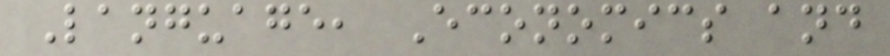Language, Economics and
